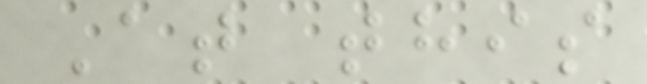At this
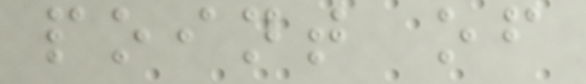point of
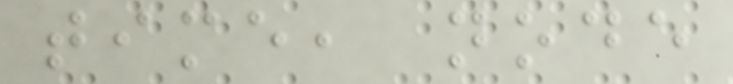time, node
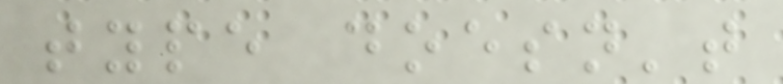type doesn't
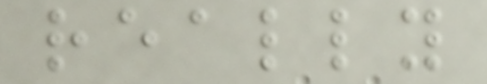really
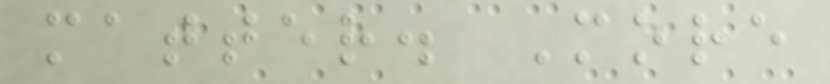matter. More
